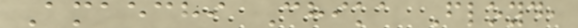Amaechi Chika Floyd,
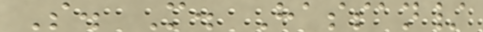S. M. Hassan/
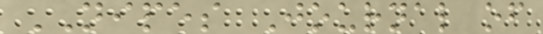NIPES Journal of
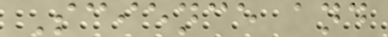Science and
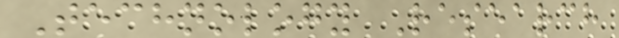Technology Research
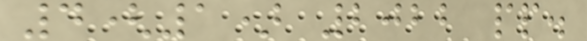4(1) 2022 pp.
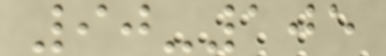90-105
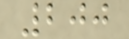200
